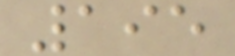195
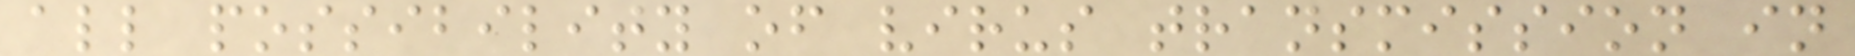all possibility of virus transmission in
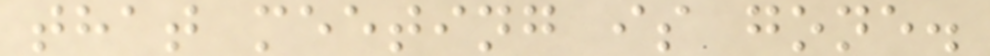that meeting is gone.
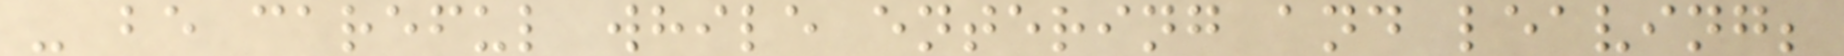- be careful while entering and leaving;
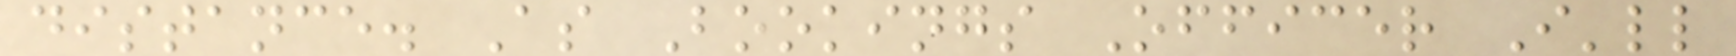distance. As Bookings Officer I'll
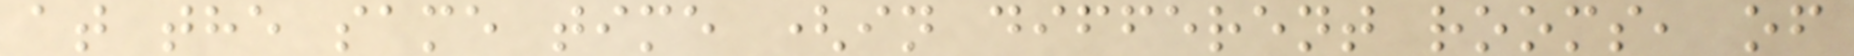at the same time (in different rooms, of
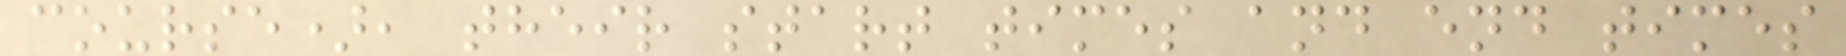course), their start times and end times
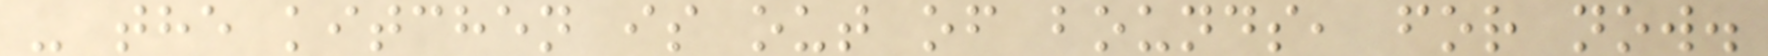- the kitchen is out of bounds, for now.
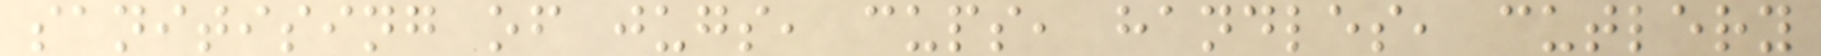sanitising of jugs, cups, handles, cutlery
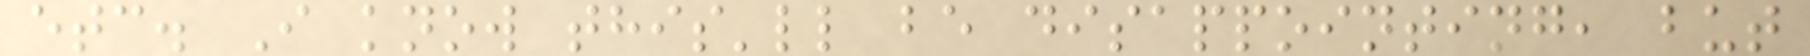etc. I know this'll be disappointing, but
